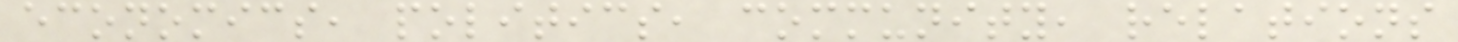economics, politics, community, relations
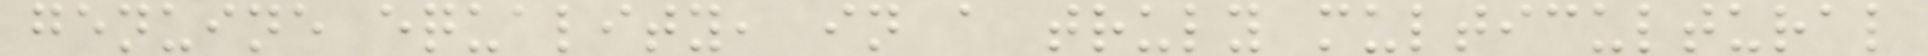genuine equality, in a truly multicultural
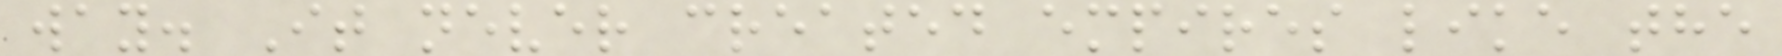way. It never created empires like the
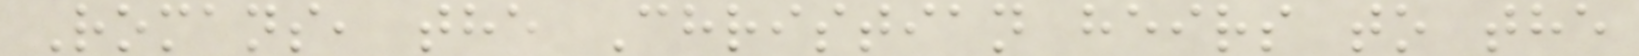Romans, the Christian heirs to the
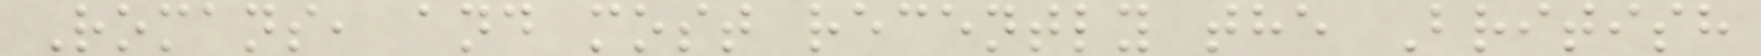Romans, and most recently the British
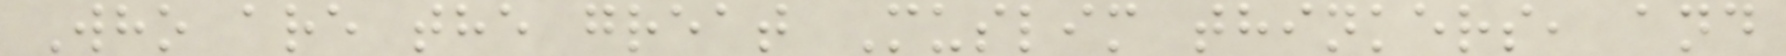Who are the great Muslim thinkers, and
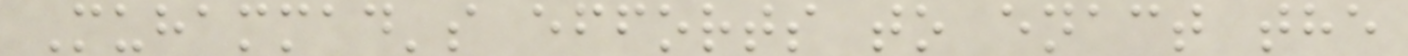Muhammad's efforts to enact the
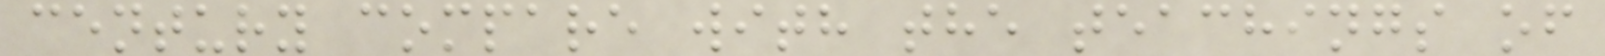century compare with the teachings of
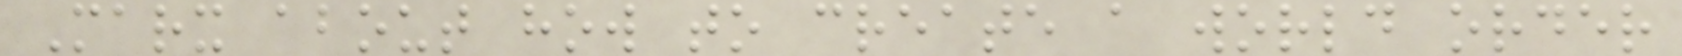Marx about how to create a world order
